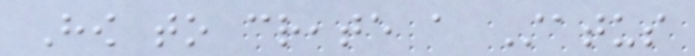How to create a Status
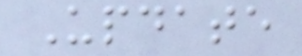Update
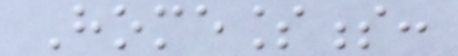Homelessness:
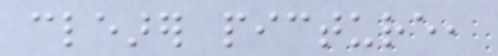clearer picture,
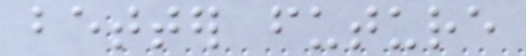better future
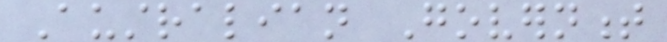Australian Government
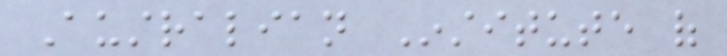Australian Institute of
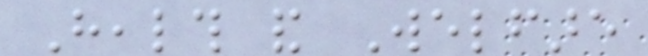Health and Welfare
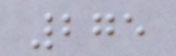275
